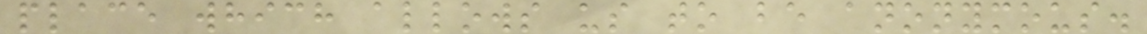place which allows us to be anonymous.
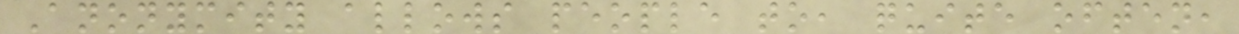Anonymity allows people to, quite often,
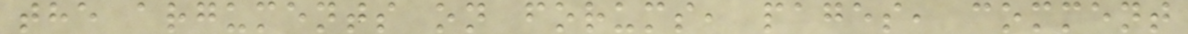the arguments on forums, pages, comment
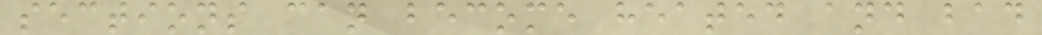sections can become heated and bad
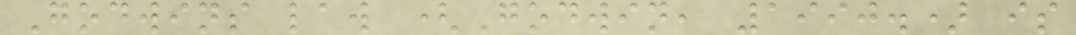Godwins law (Godwin, 1990.) is
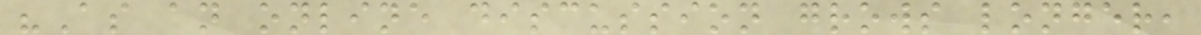"As an online discussion grows longer,
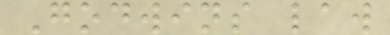Godwins law
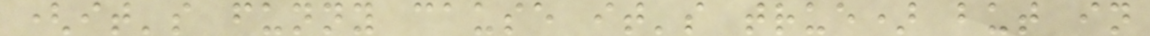(it's funny cause it's true) but in
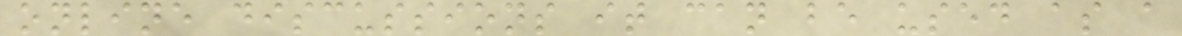online discussions it can be used as a
